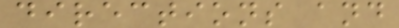directions and
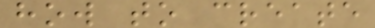how to create
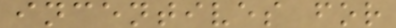incentives for
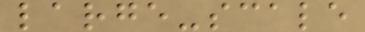large-scale
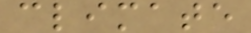climate
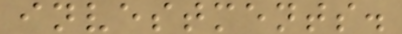investments.
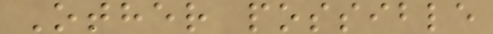Other possible
